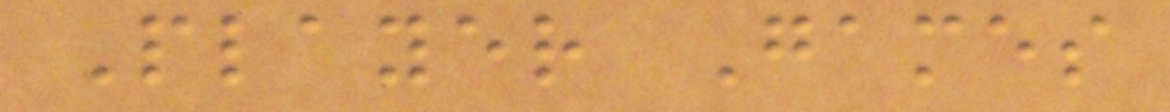Player Games
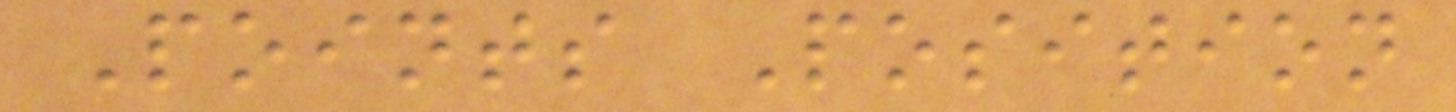Points Position
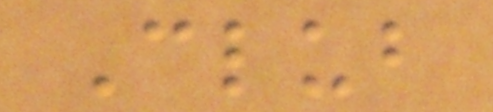Club
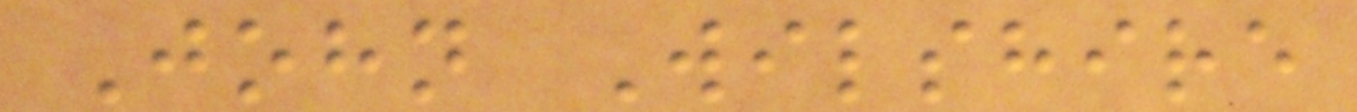John Wilshire
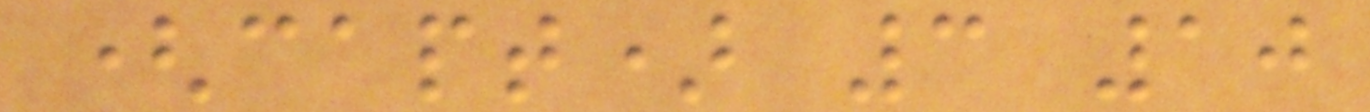(capt) 3 10
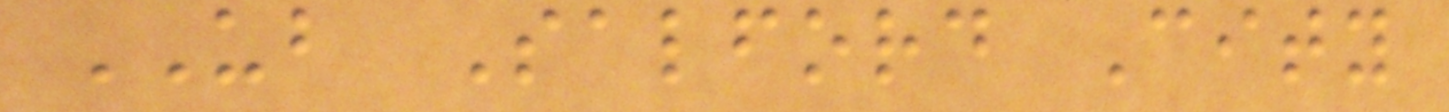UB Salford City
